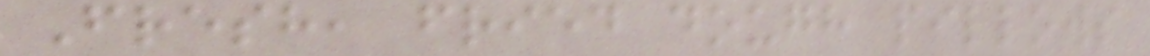Fresh, fried dough pillows
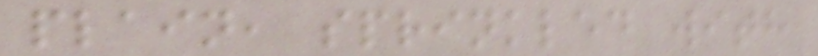plain, sprinkled with
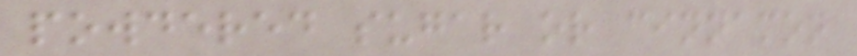powdered sugar or cinnamon
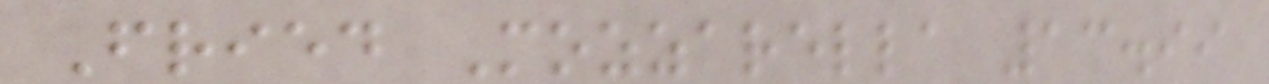Fried Mozzarella 13.99
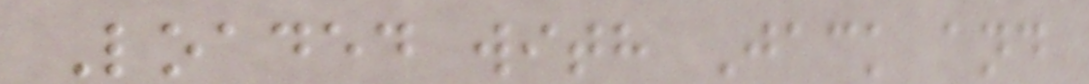Loaded with Jack and
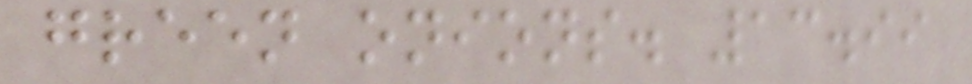green onions. 13.99
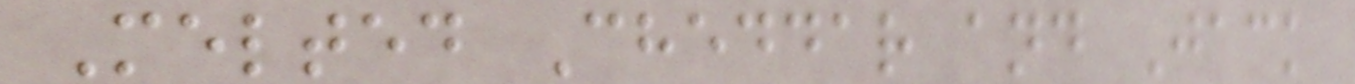Melted Cheddar and Jack
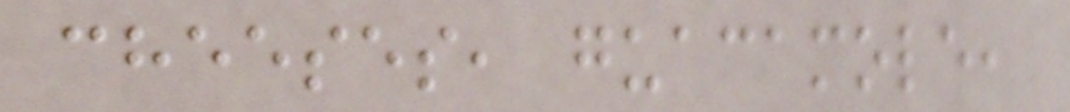cheeses, guacamole,
